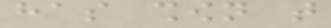has shown that
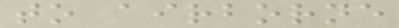to airborne
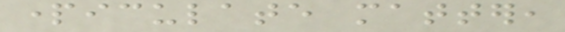particulate matter,
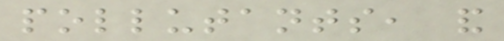pollutants, and
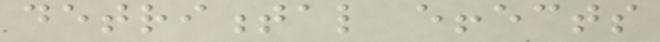detrimental effects
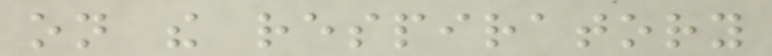on the respiratory
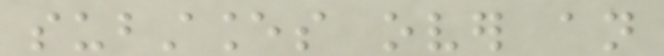substances over an
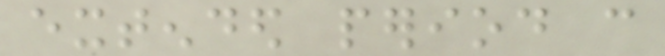extended period can
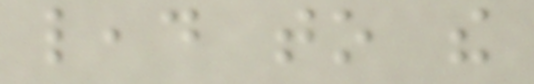lead to the
